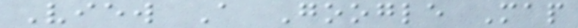View A Google Map
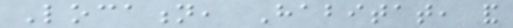Location, Habitat, and
